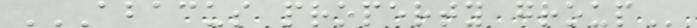ABACUS PROPERTY GROUP
